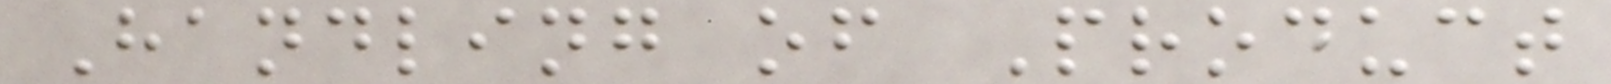Handling of Product
